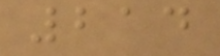214
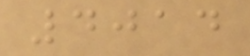4014
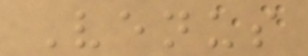Venus
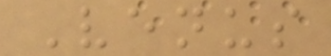Venus
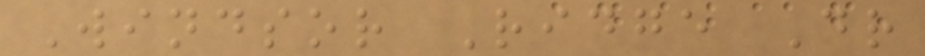Windsor Ridge Dr
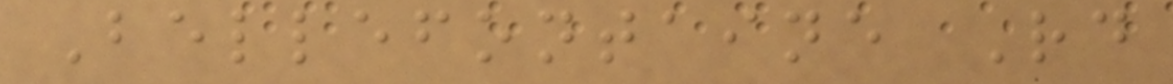Bellefontaine Rd
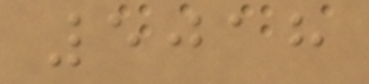5018
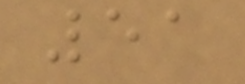51
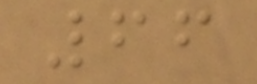66
